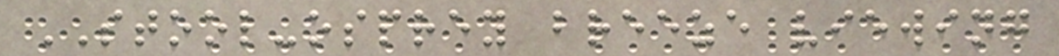STOOL-osprey breeze viewing
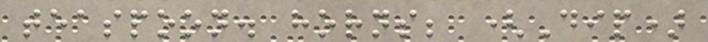teaspoon. horns; (Dip)
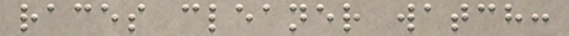races cleaner watch:
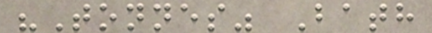"Tonnes" Bath
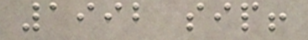1992 sip!
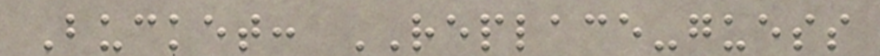Bucket: REPLACE-guess
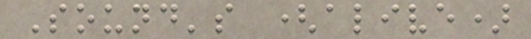Sound's (alive)
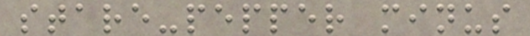stare-pepper minus
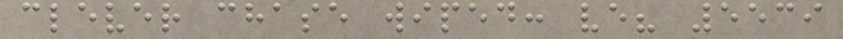clever chase wiped: ve? 5539
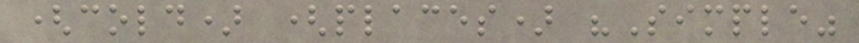(cold) (places) "Simple"
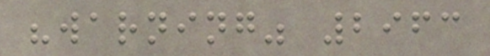"warning" 2963
